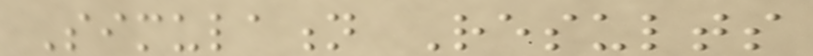Simulation Results
